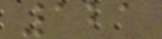121
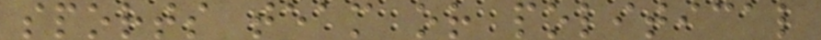sports team or political
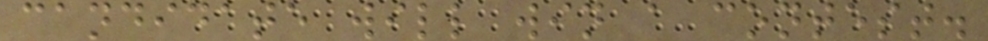candidate will win a contest.
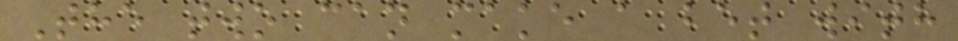The two can make a bet with
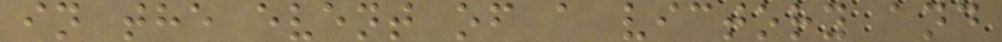in the event of a victory and
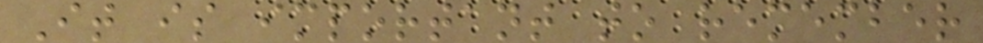It is important to remember
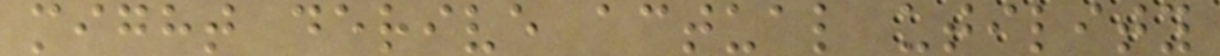might derive actual utility
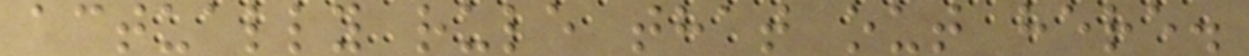actually rule that out here.
